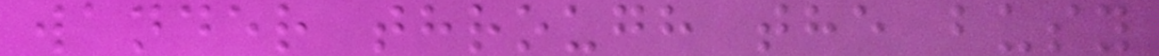wander through the busy
